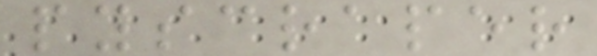pyscraper
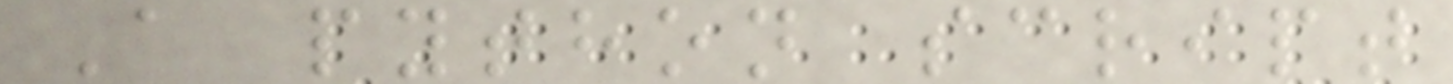A python script
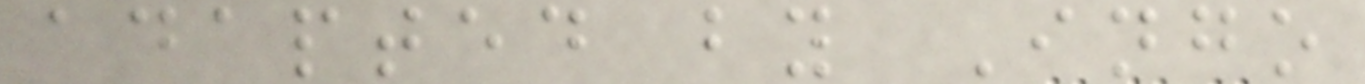adapted by Ingo
